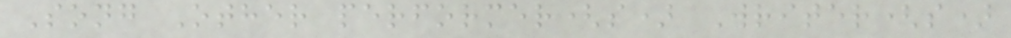Song Other performer(s) Writer(s)
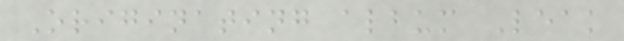Originating album Leak
